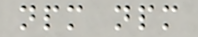npm npm
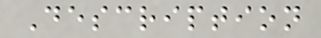Description
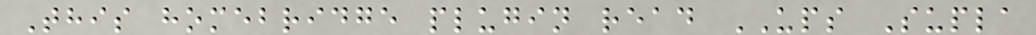This homebridge plugin read UPS Supla
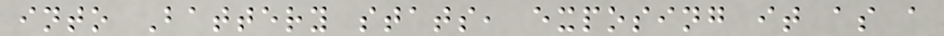into Battery stats, exposing it as a
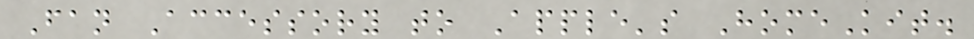Fan Accessory to Apple's HomeKit.
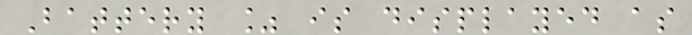Battery % is displayed as
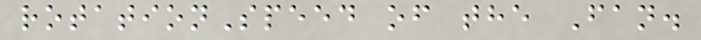rotationSpeed of the Fan.
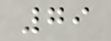79
